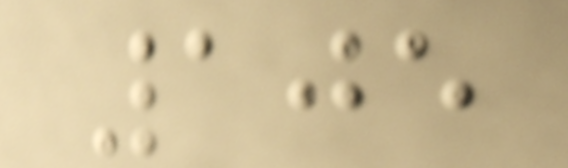105
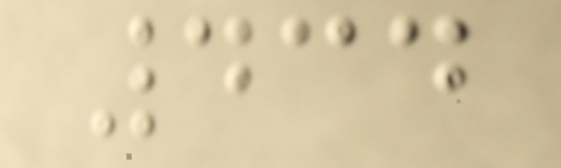434
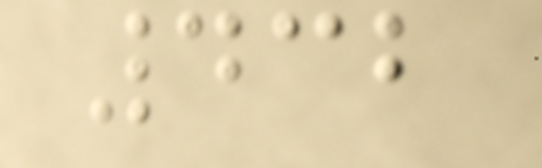432
